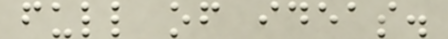full of ideas.
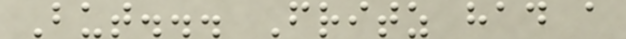But... Fritz had a
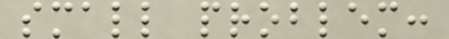small problem:
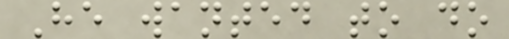He wanted to do
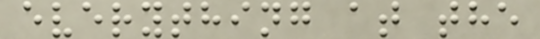everything at the
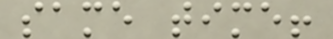same time!
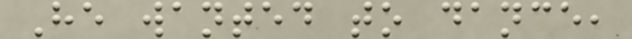He wanted to dance,
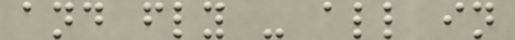and fly - all in
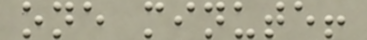one minute!
